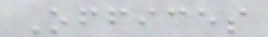Offices
